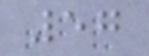57
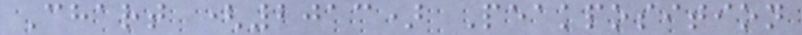Chart (2013) Peakposition
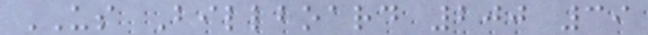US Billboard 200 39
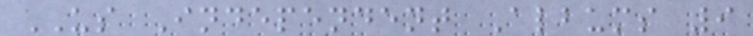US Independent Albums 9
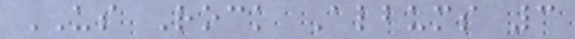US Rock Albums 3
